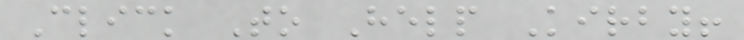Click To Help Kirby!
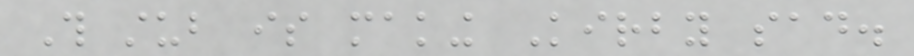This stub is making Kirby sad.
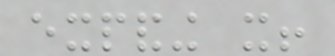expanding it!
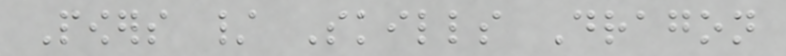Powers / Skills Dragon
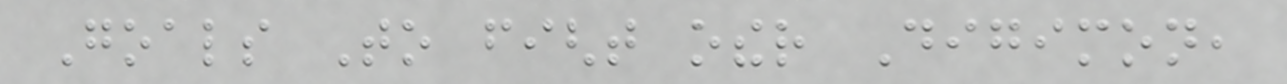Goals To fight other Digimon,
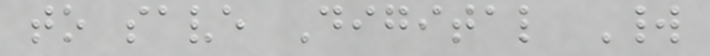to save Digital World
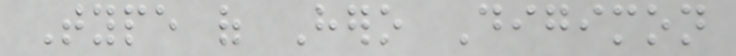Type of Hero Digimon
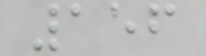156
